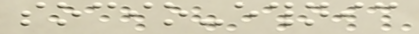socio-ethnic
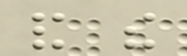and the
